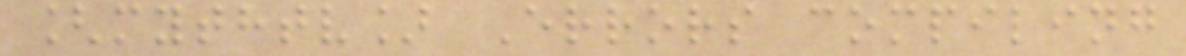[mythtv] Errors compiling
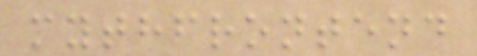mythfrontend
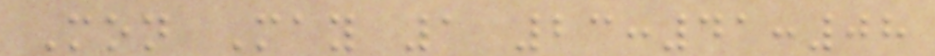Mon May 1 23:41:08
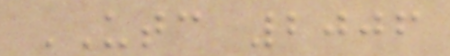UTC 2006
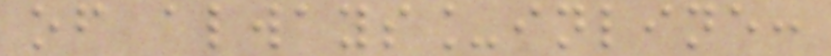of always_inline:
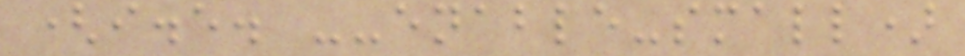(i.e. --enable-small)
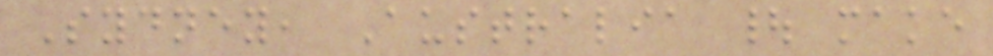Sydney, Australia | make
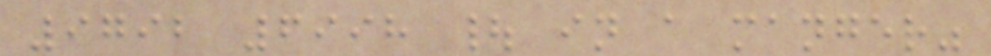9792 6998 | in a manger"
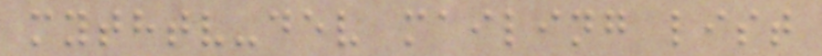mythtv-dev mailing list
